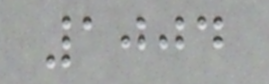1004
